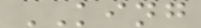KING
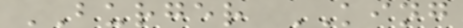BURGER KING
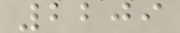2209
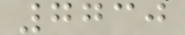7730
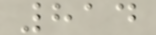814
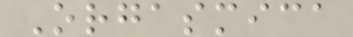Orgasmica
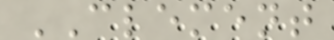CLEMENT
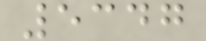5347
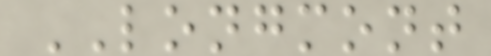LONGMONT
